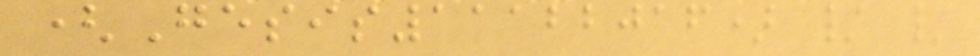(Gesis11122016) / /
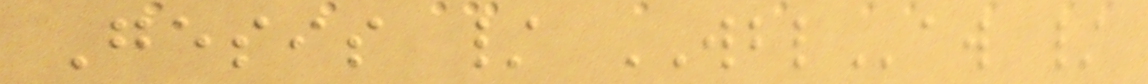Gesis / WBLaw /
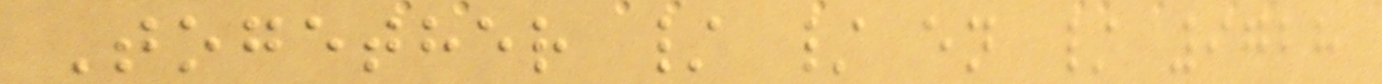Together / / en / 9728
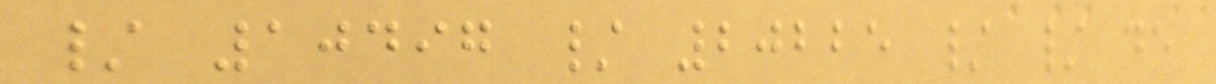/ 10497 / 20225 / / de
